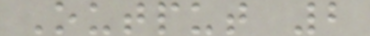Output 2
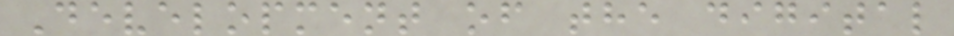Development of the digital
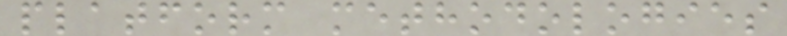platform methodologies
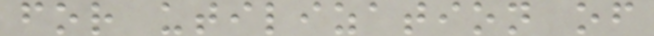for utilization of
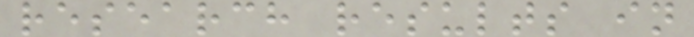research results in
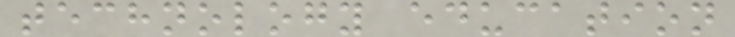technology education
